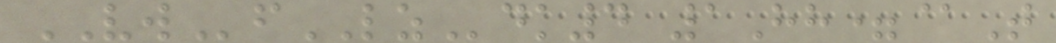VWfLZdk4 1Hh=@T
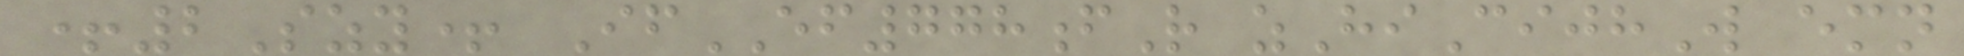+2Szy+ IfEF778fR zHiCijhW emn
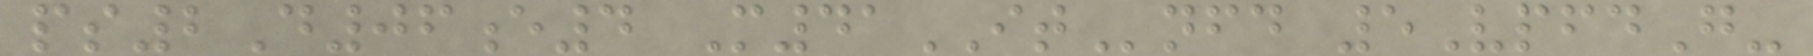ps2D06e4 M41ITnfd 5VpfdG-
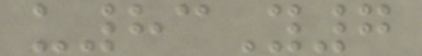u83Y7
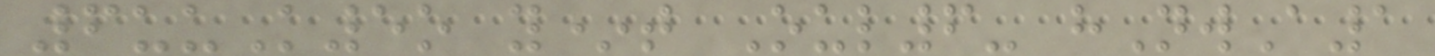6uuK5o y*t Oul6- hNwA1
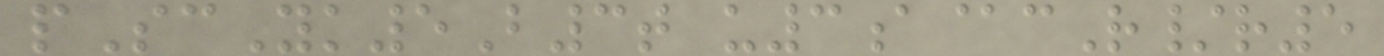pScYk5B3t u3a@cR/r5
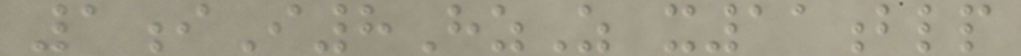1iI8HzZ x11blp
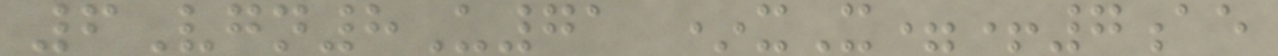6Vgn8U71 *xX=+7ae
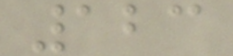123
